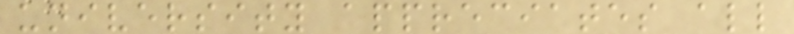university appreciates all
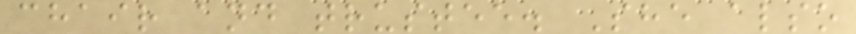chair and trustee. She also
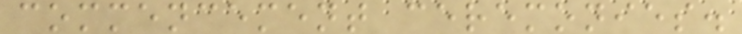commencement ceremonies.
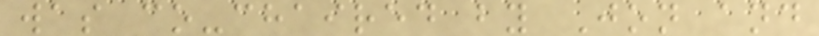was co-chaired by Jon and
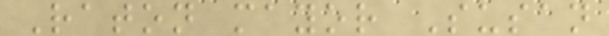Raton mayor Susan
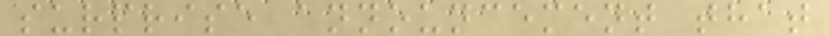surprise announcement that
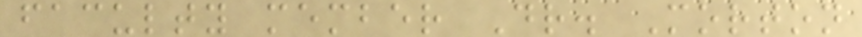faculty member Dr. Morton
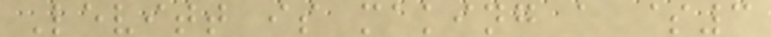Levitt is making a $3
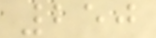250
